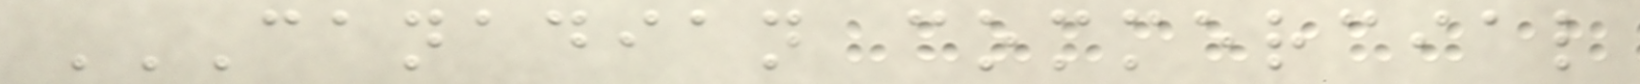CANADIAN COMMERCIAL
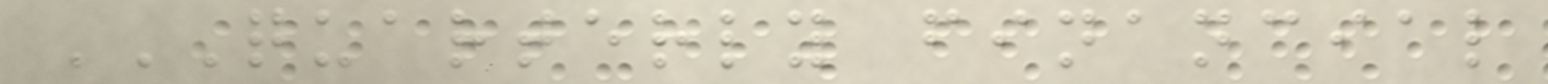QUARTERLY FINANCIAL
